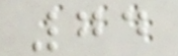74
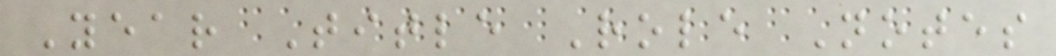Year Title Role Notes
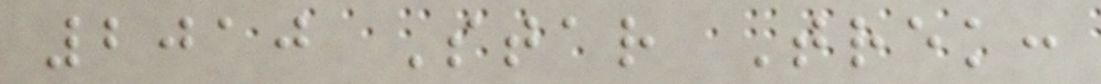2010 Star Trek:
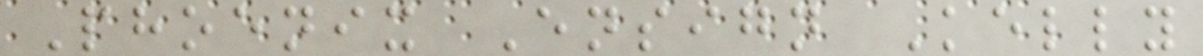Phoenix Ensign Kelly
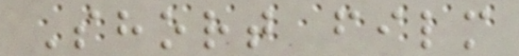Short film
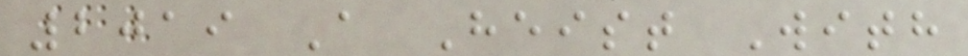2019 A Heist With
